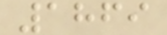1869
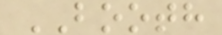BOOTH
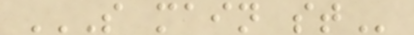S MAIN ST
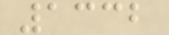1332
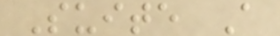Suite A
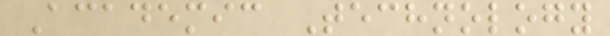Academic Technology
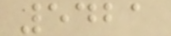5421
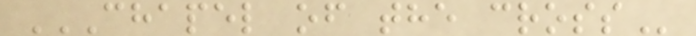CHAPEL OF THE CROSS
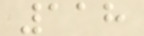118
